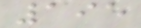195
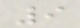9
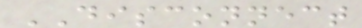DISCONNECT
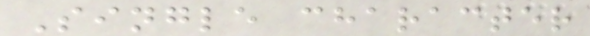Single character
